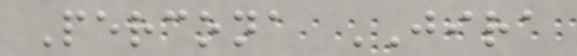Percona JIRA
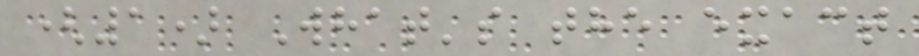(1) What's the exact
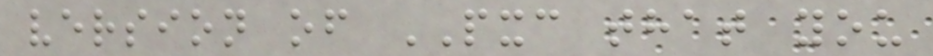version of PXC that you
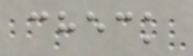check
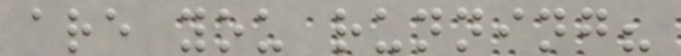are you running?
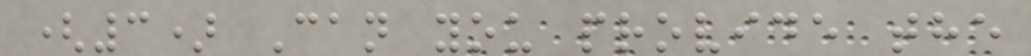(3) Can you provide the
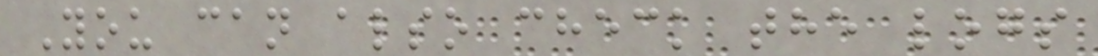You can also check the logs
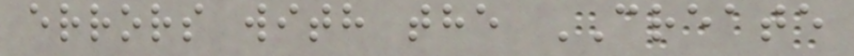errors with the CREATE
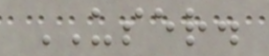USER.
